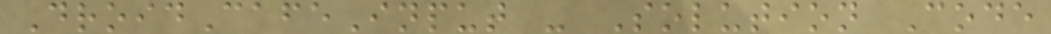DroidCafeInput - Solution Code
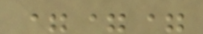===
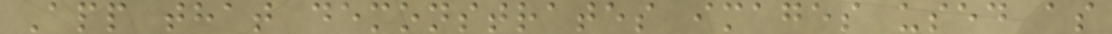App that demonstrates images used as
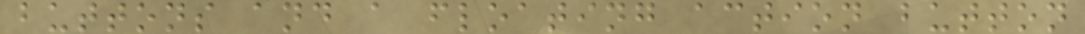buttons and a floating action button
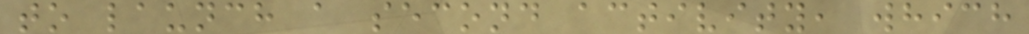to launch a second activity, which
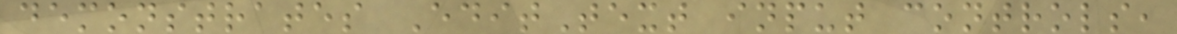demonstrates EditText input controls,
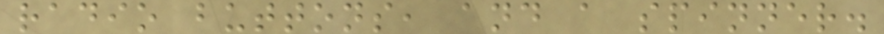radio buttons, and a spinner.
